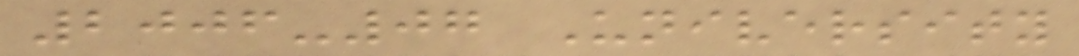2006-07 University
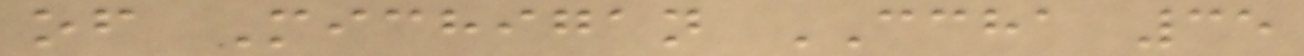of Michigan CCHA 35
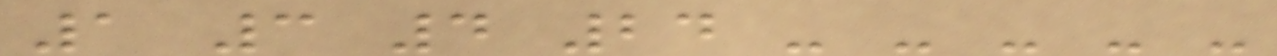1 3 4 24 - - - - -
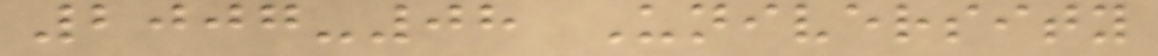2007-08 University
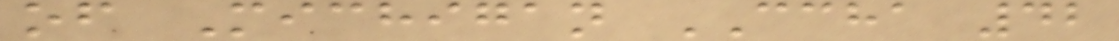of Michigan CCHA 42
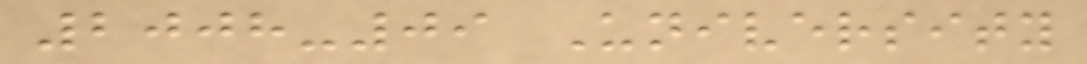2008-09 University
